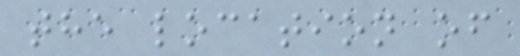the location of
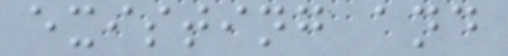existing and
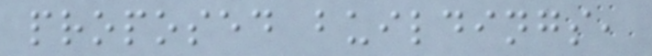proposed buildings,
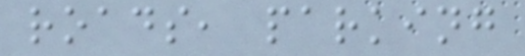roads, parking
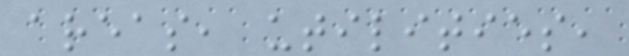areas, utilities,
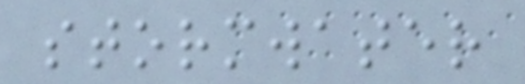stormwater
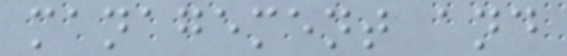management and
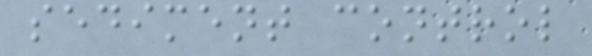sediment control
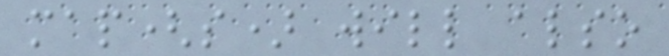map(s) will also
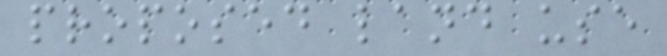proposed land use
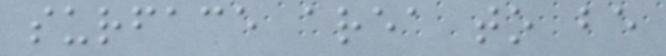surface area to be
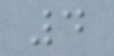4
